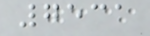7531
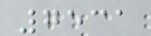7531
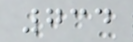734
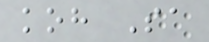koh Sa
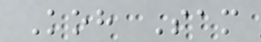Koh Sam
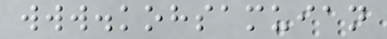www.kohsamuian
